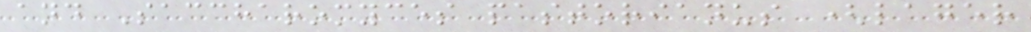and Saccharomyces pastorianus (lager
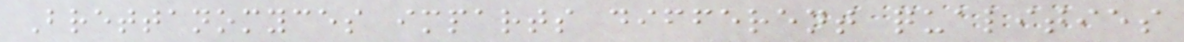Brettanomyces imparts different qualities
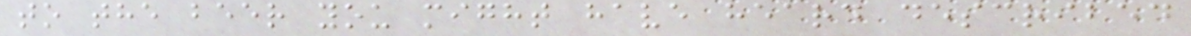to the beer you might have heard described
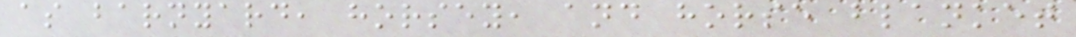as barnyard, horsey, and horse blanket
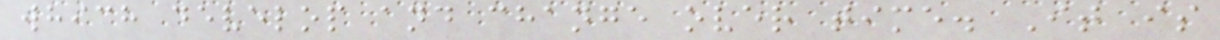which develop and change over time. It is
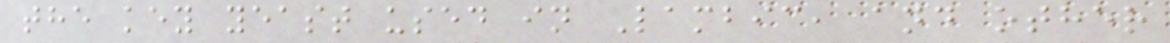the key yeast used in Lambic, and other
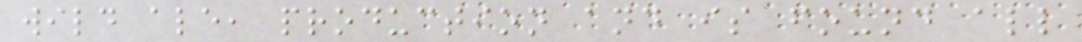wild ale, production and is found all
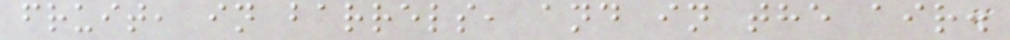fruit, in barrels, and in the air.
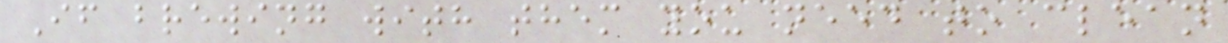If brewing with them you need to clean
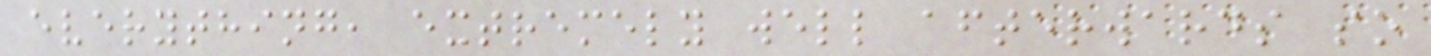everything, extremely well afterwards so
